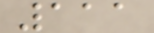111
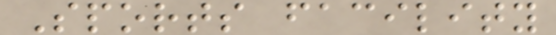Sports facility
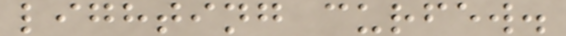lighting curfew.
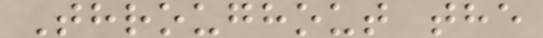Throughout the
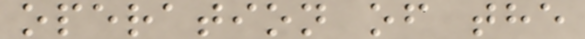operation of the
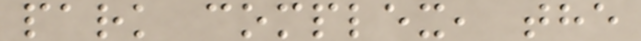park complex, the
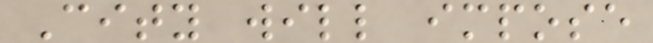City will impose
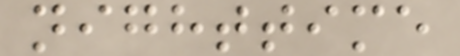nighttime
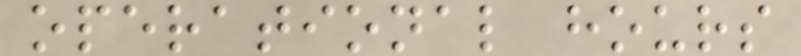operational hours
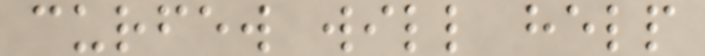curfew will help
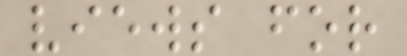views for
